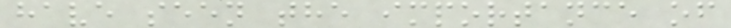have seen the importance of
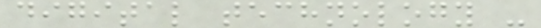digital technology -
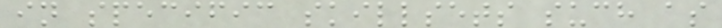in specific skillsets such as
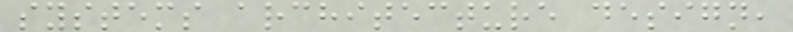systems architecture design,
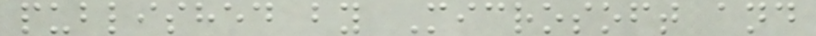published by Microsoft and
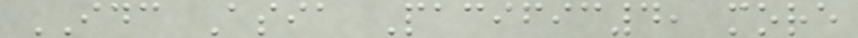IDC Asia Pacific4, more
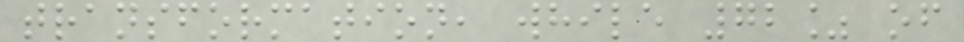transformation, while 72% of
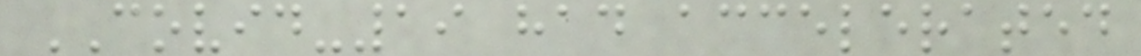COVID-19 had accelerated
